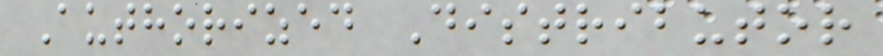Authorized Distributor
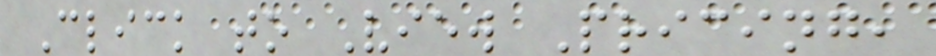Click to View Pricing,
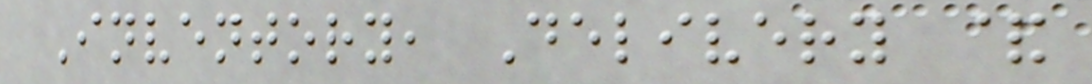Inventory, Delivery &
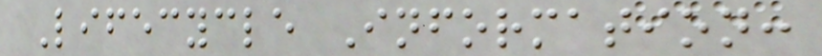Lifecycle Information:
